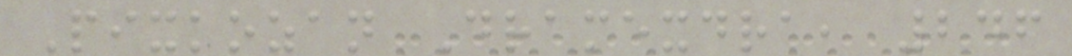Pixkozan Dramexdra, 246
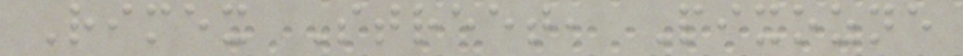Rimex Street, Pixozne
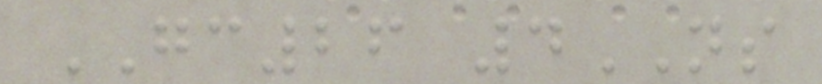GC26 4NS
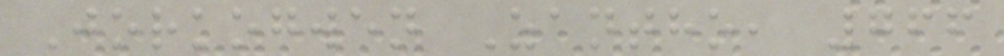Jorkogwen Zantho, 766
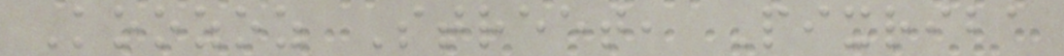Koozoz Street, Pixriba
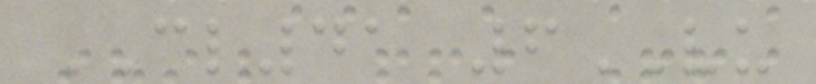CL41 6VU
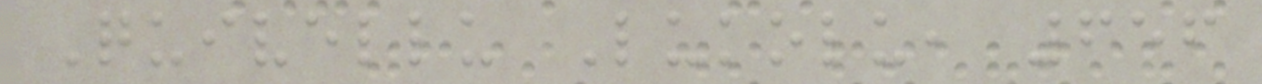Quivellu Lukolu, 656
